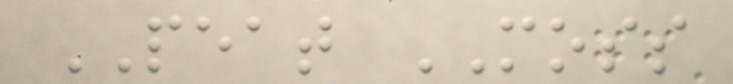PEAT MOSS
